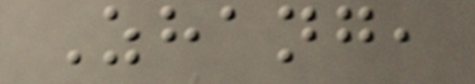Zhang,
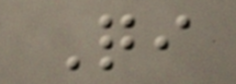Qi
